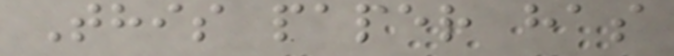This paper has
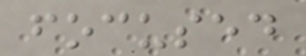focused
